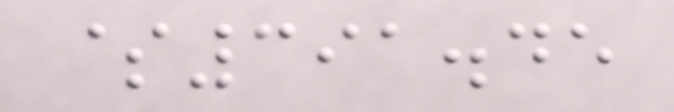$391.45
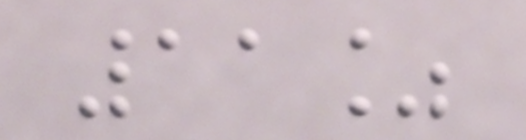11%
